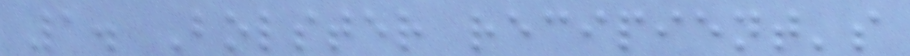1. Bolster recipient's
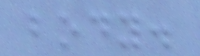body.
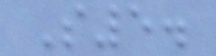S5.
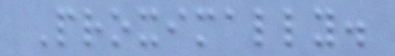Proximally.
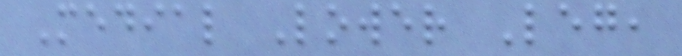Medial Lower Leg,
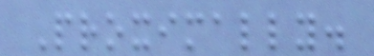Proximally.
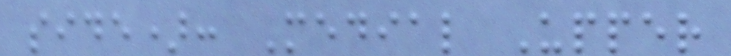side): Medial Upper
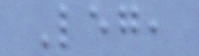Leg,
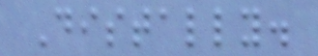Distally.
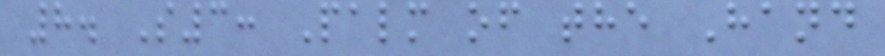8. S3: Palm of the Hand
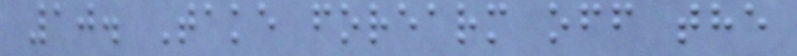10. Take forearm off the
